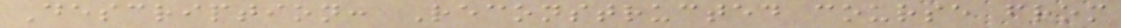Description: Reconstructed course from
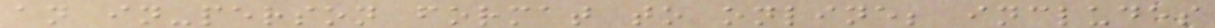an in-person format to online; includes
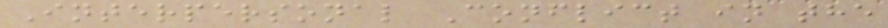Interpersonal Conflict in the
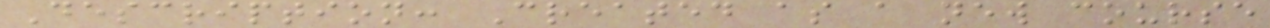Description: Created as a new course
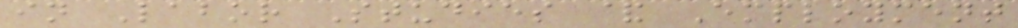in Labor Studies & Employment
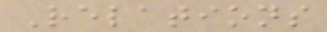Relations
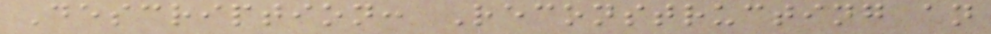Description: Reconstructing an
